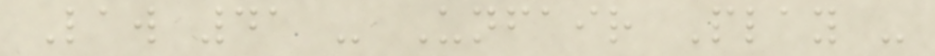Law 41 - Unfair Play -
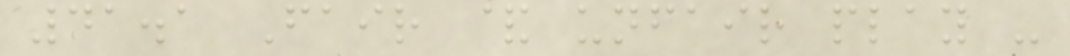41.1 Fair & unfair play -
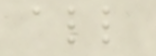all
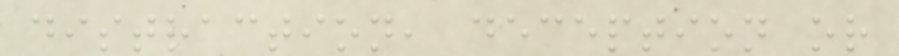distraction, deception or
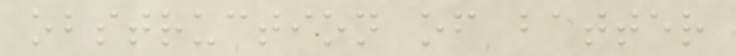obstruction of batter
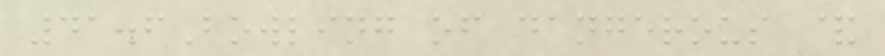41.6Bowling of dangerous &
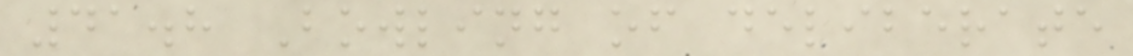41.8 Bowling of deliberate
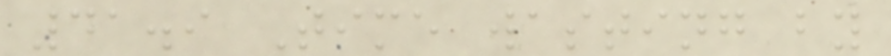41.9 Time wasting by
